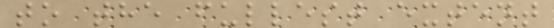to the fullest extent
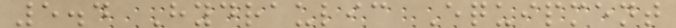5.4 Hydraulic Equipment
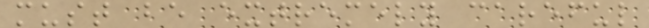must be extremely careful
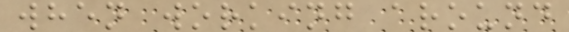when working around
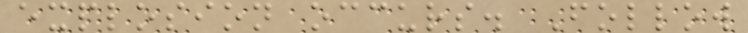explosion occurs. Follow
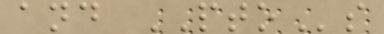and PTOs
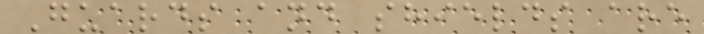Guards and shields are
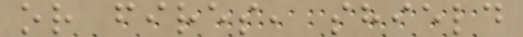or fires, shield
